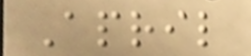April
